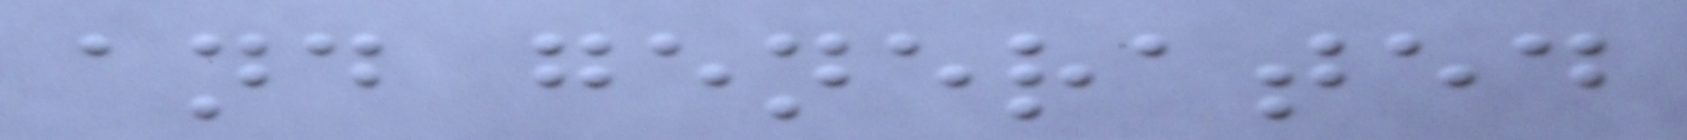and generated
